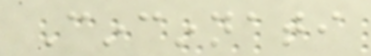Cincinnati
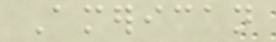American
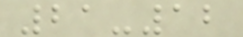21-12
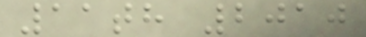11th 2010
